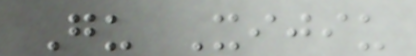Gu Xijiu
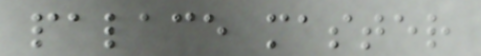palace master
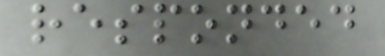responded
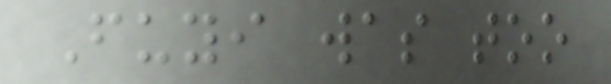Fuyi was too
